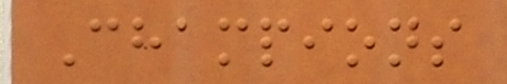Champions
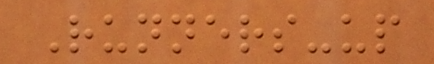Runners-up
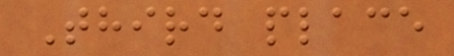Third place
